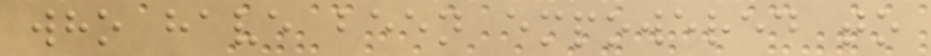who have been empowered to
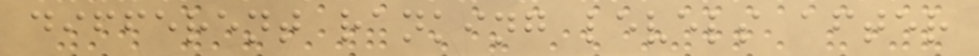different ranking levels after
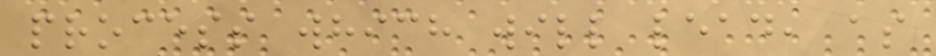process which will lead, as
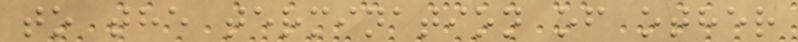to the termination of other
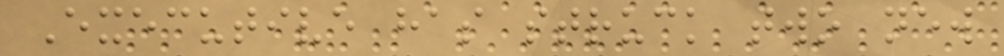Executive has struck two new
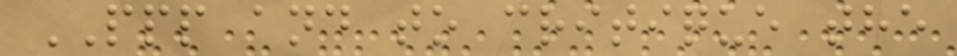PPP and to critique the
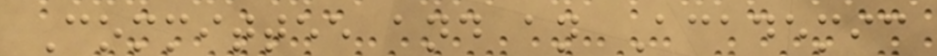Committee and an Academic
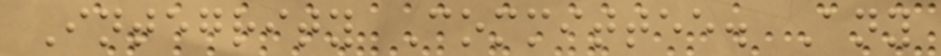Integrity Committee. Any
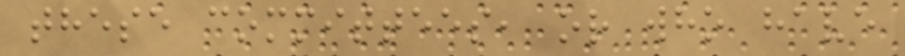these committees, or who have
